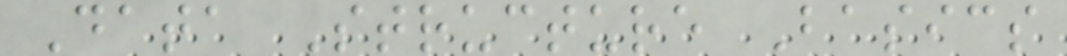Data Structure Basics
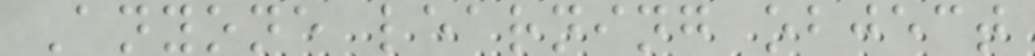Anyone learning object
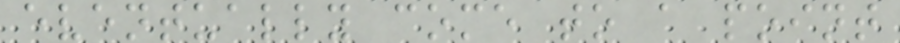eventually come to a point
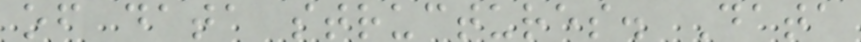of data structures. Data
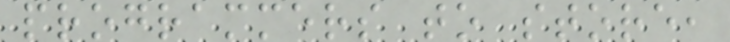programmers to store,
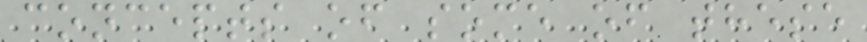concepts of some of these
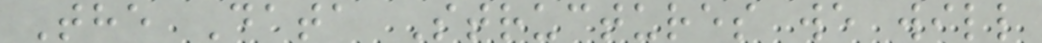The Data Structures we will
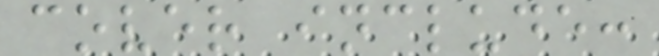cover include:
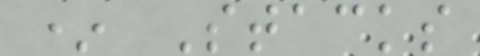* Stacks
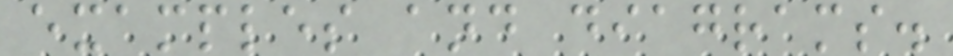examples and diagrams.
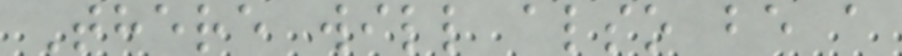There will also be a
